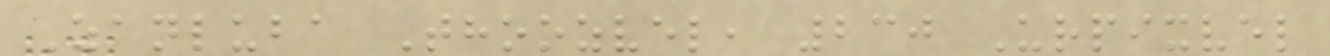Zanluba Thoozvel, 230 Urpixvel
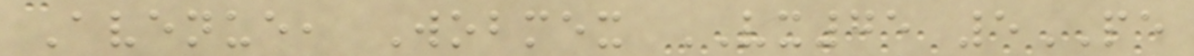Avenue, Wobmex VX75 5PE
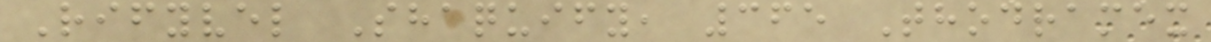Rifyvel Shaquify, 365 Thodramex
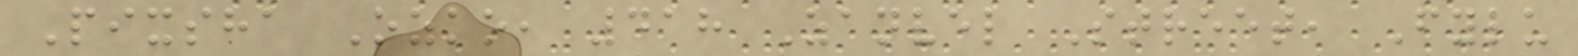Pixsha Ozko, 418 Zanvel Street, Fylu
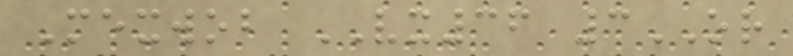Mexwob VX36 3OR
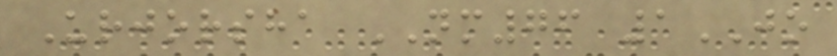Urjorsha NM76 1JO
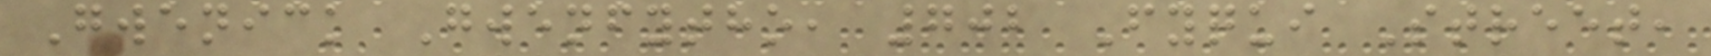Gwenick Gwenfytho, 702 Fyqui Street,
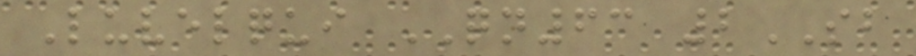Luvelqui QN63 2SB
